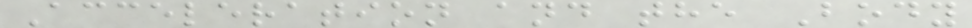Acceleration and the Body
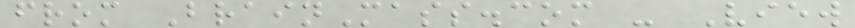from BrainMass.com - View
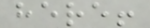here!
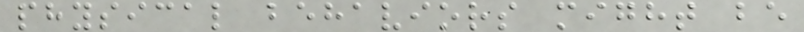physical behaviors might be
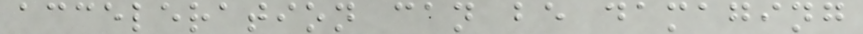acceleration can be damaging
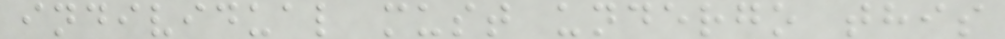individual must undergo this
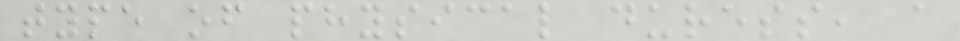type of physical duress, a
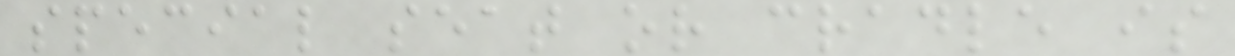special seat or cradle is
